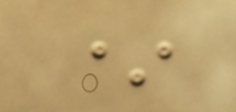*
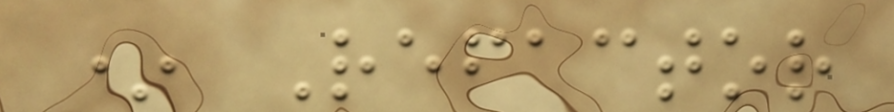* Refactor
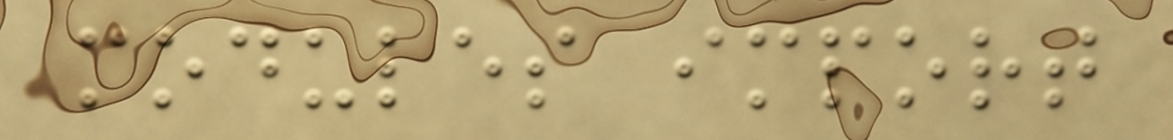modules import
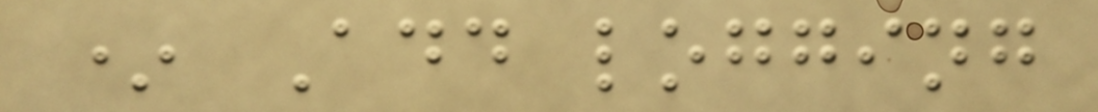* Add logging
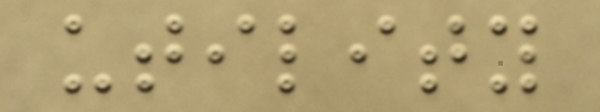utility
